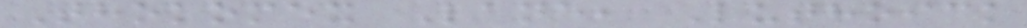Thokomex Lane, Luthoick
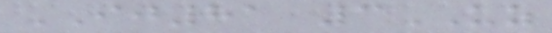IJ81 3UZ
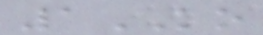1KO
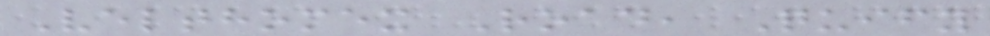Velthomex Road, Quify
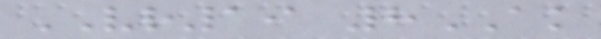VR19 8AK
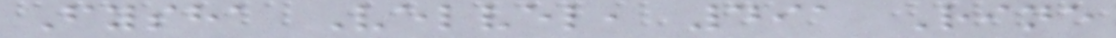Fysha Velvel, 491 Rine
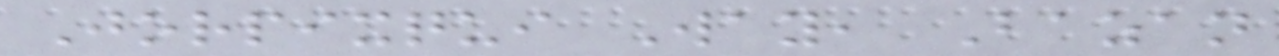Jorpixqui Way, Bazan
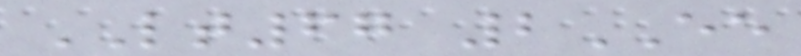LT67 2EE
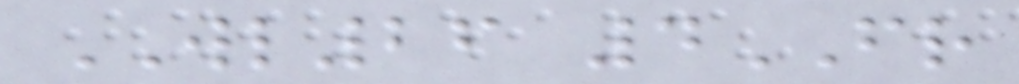WL26 4FR
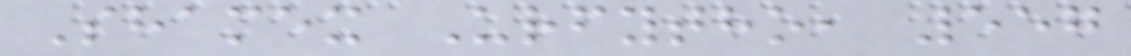Shamex Urfytho, 557
